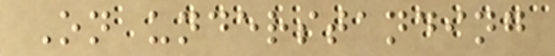On understanding
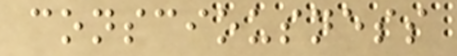consciousness
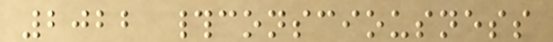2022 #consciousness
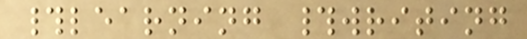#learning #writing
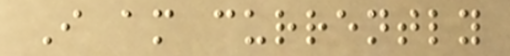I am currently
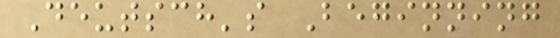Deutsch's Beginning
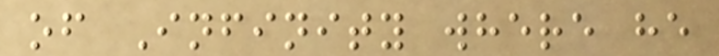of Infinity where he
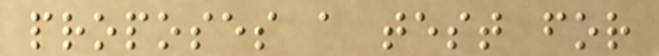proposes a test for
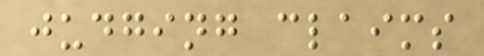judging claims
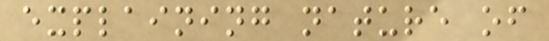explaining nature of
